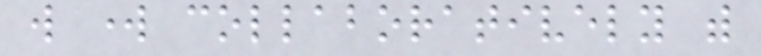will work collaboratively with
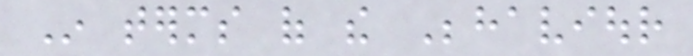In terms of the Behaviour
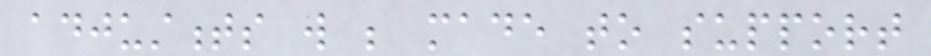adjustments will be made to support
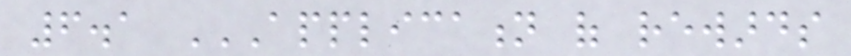6.1 APPLICATION OF REWARDS
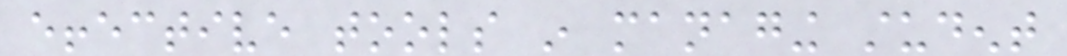effective tools in managing student
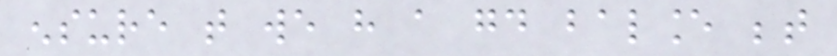ensure that we have a good balance between
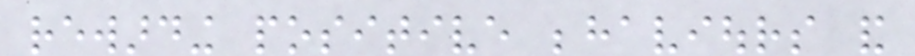rewarding positive behaviours and
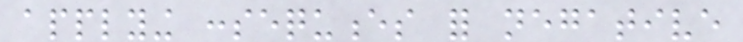applying consequences for negative
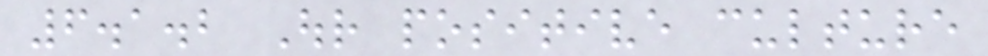6.1.2 Our positive culture
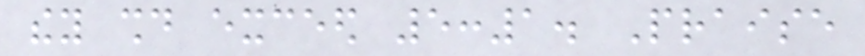they should exceed 5:1. Praise
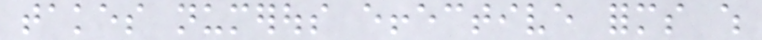takes numerous effective forms which
